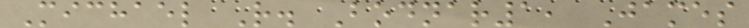Michael R. Bodnar1, James
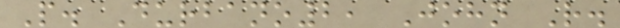P. Durbano2, John R.
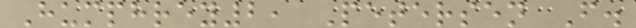Humphrey2, Petersen F.
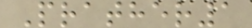Prather1
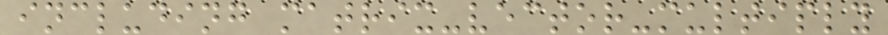including matrix-vector-multiply
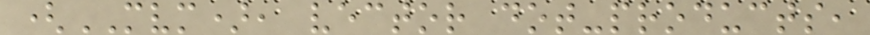(MVM), vector dot-products,
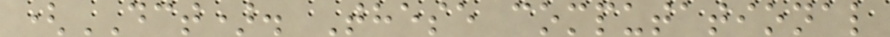(DCT). These computational
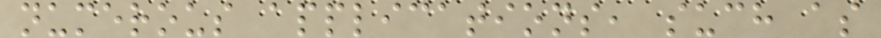numerous applications, such as
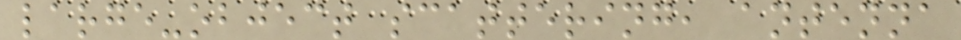large-object scattering, antenna
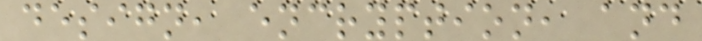design, encryption, and
